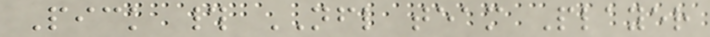Pick # NFL team Player
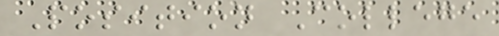Position College
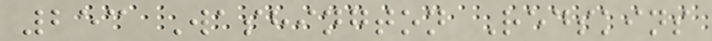253 Washington Redskins
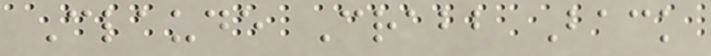Claude Crabb Back
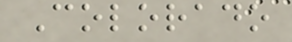Colorado
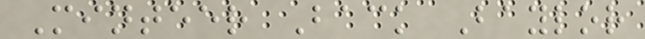Minteer Back Baylor
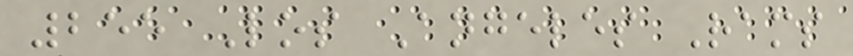255 Los Angeles Rams
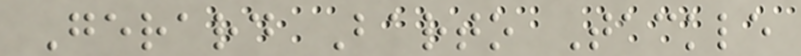Gerard Barto Tackle
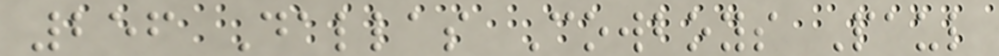256 Dallas Cowboys Paul
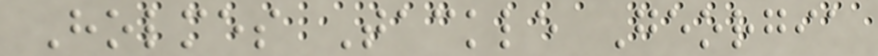Holmes Tackle Georgia
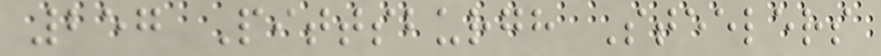257 Pittsburgh Steelers
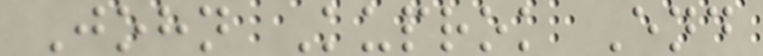John Kuprok End
